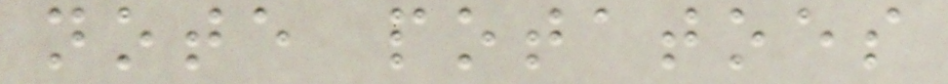note potatoes
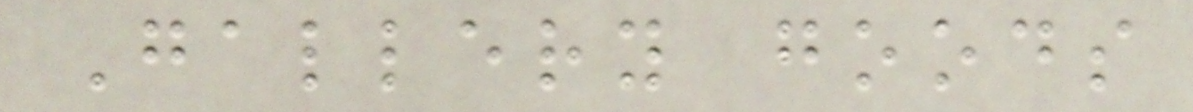Gallery goods
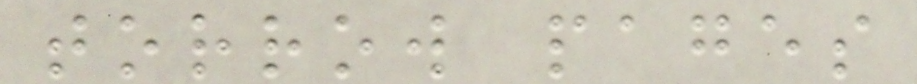torrow pages
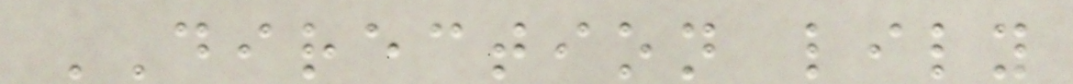DIRECTION lily
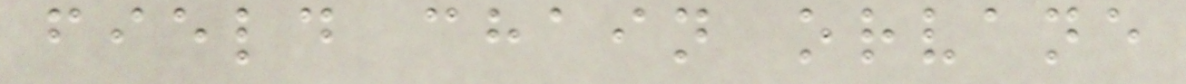field chain orvane
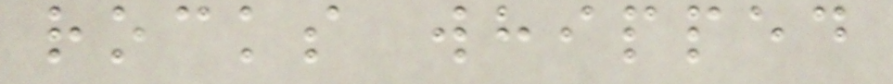rocks whipped
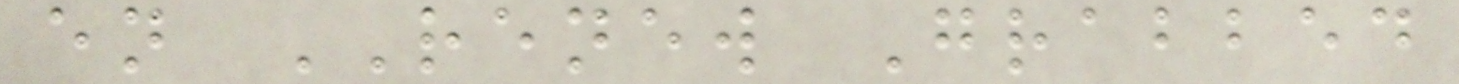en RENEW Grabbed
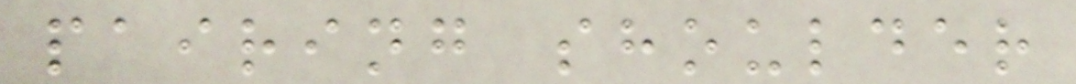pairing shoulder
